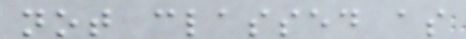not classed as
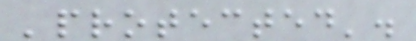'protected'.
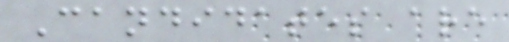Candidates are
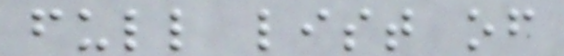full list of
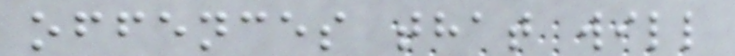offences that will
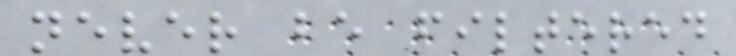never be filtered
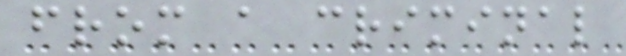from a criminal
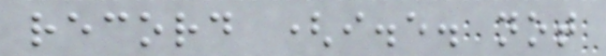record (i.e. not
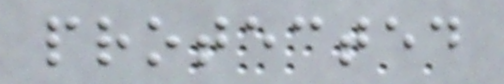protected
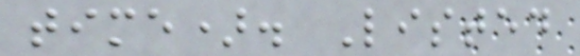time). Listed
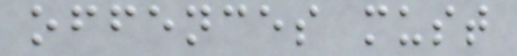offences must
